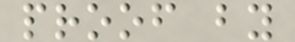proof by
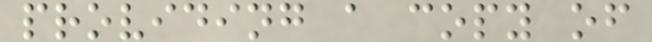providing a copy of
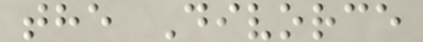the Divorce
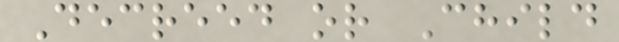Decreed or Child
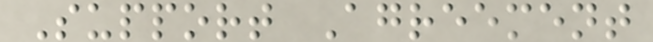Support Agreement
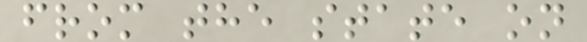from the state on
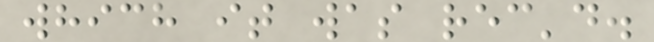which it was rec'd.
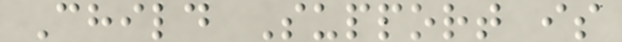Child Support is
